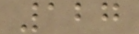127
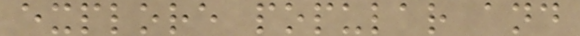explore popular and
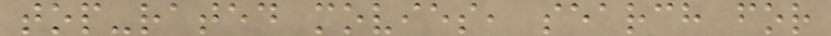top-rated movies, search for
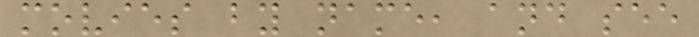movies by name, and see
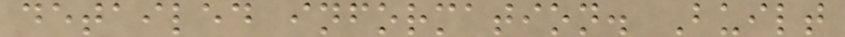detailed information. Built
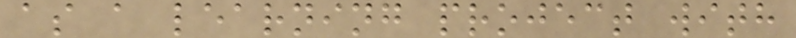as a learning project with
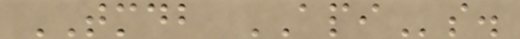TMDB APIs.
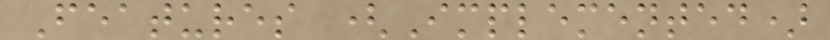Features (Implemented)
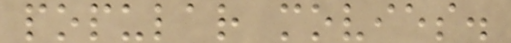popular movies.
